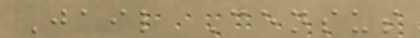Jail Census
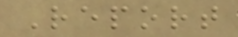Report
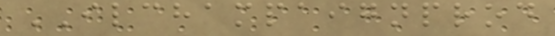ILCHAMPAIGNPROD
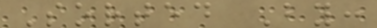Sorted By:
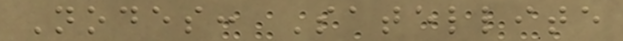Nodes: Satellite
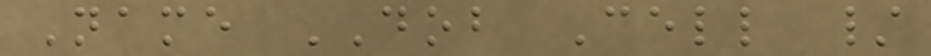Name DOB Cell /
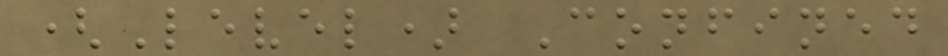(Level) Confined
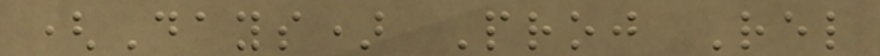(Days) Proj Rel
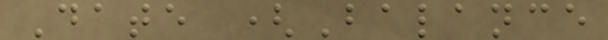Date (Balance
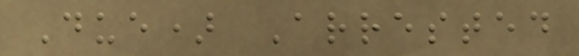Due) Arrested
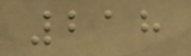218
